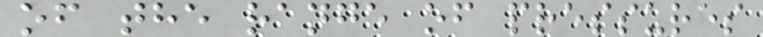of the range of pressures
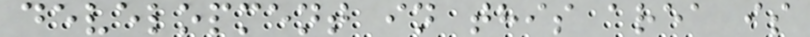development in this area is
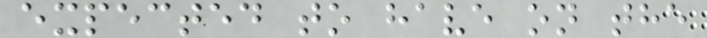expected to have on the
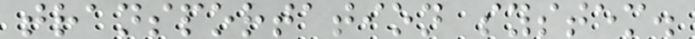transportation system.
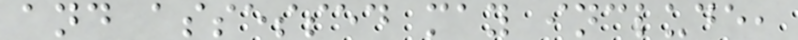and assessed may include,
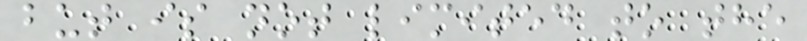but is not limited to the
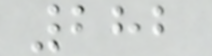282
